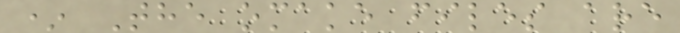* The omake files are
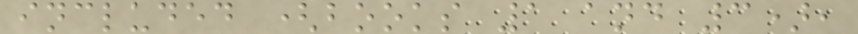included (books 1 and 3),
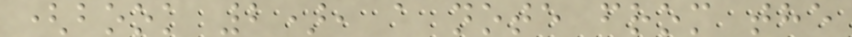(book 2), a note from the
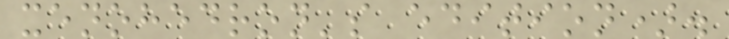xenohedron's edition).
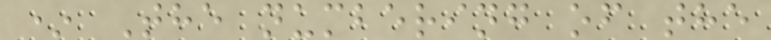* The numbering of the
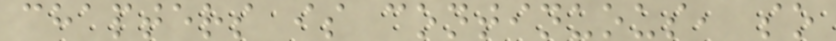chapters is continuous, so
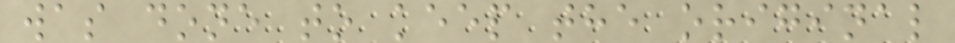was done to keep the original
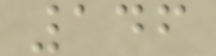146
